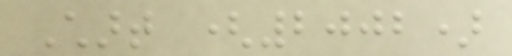Chart (2002)
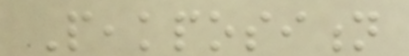Peakposition
